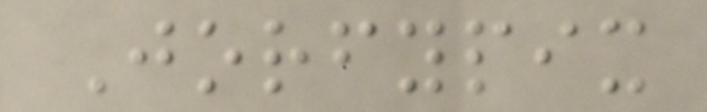Jorfypix
